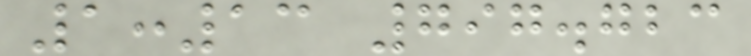1:13 797.723
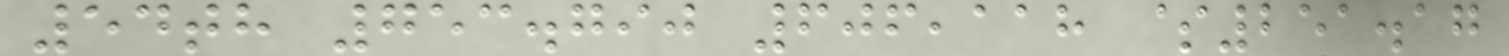54th 753.790 606,118 $251.17
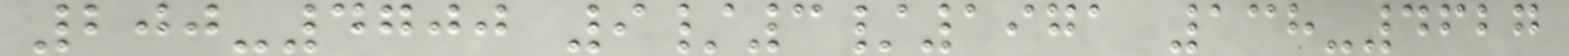200-4700 9/3/1971 138-4627
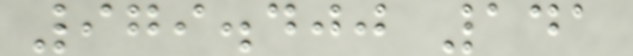979.400 141
